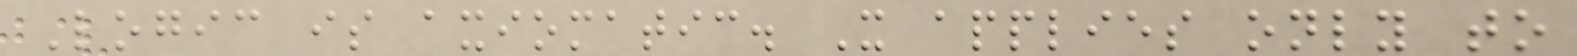Logic is axiomatic. It applies only to
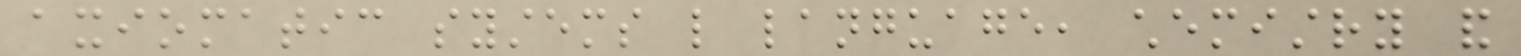axiomatic systems like language, chemistry and
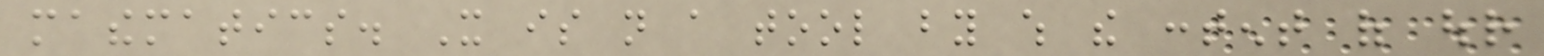mathematics. It is not a tool by which the content of our
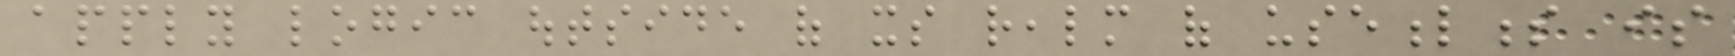apply logic outside of its realm of usefulness is
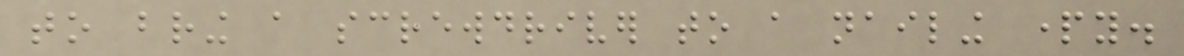to bring a screwdriver to a nailing party.
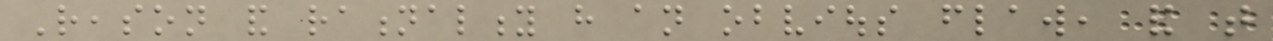Reason and rationality have an obvious flaw, and that
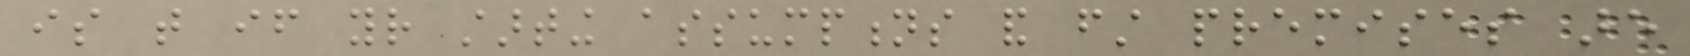is that if your starting assumptions and first premises are
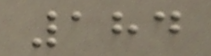184
